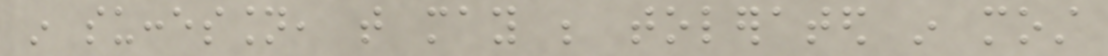in succession, that may be tolerated in most
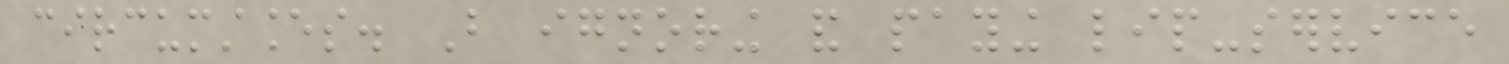circumstances. But ignoring and paying lip-service
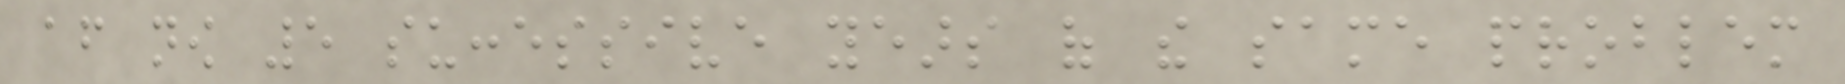after now 5 successive years of the same problem
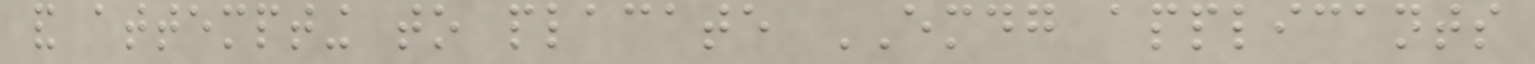and attempting to placate EMDG applicants
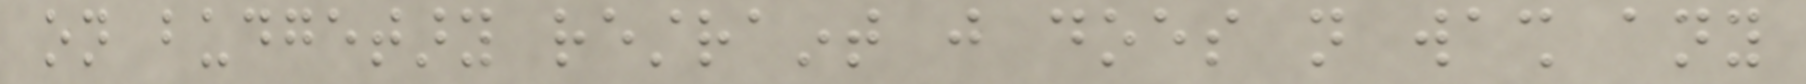on budgetary restraint just does not wash any
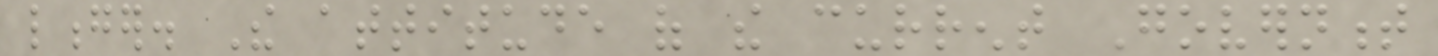longer. The attitude of the current Government
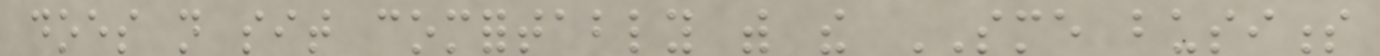does not sit comfortably with the SME business
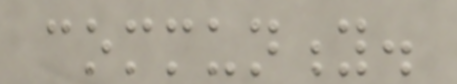community.
